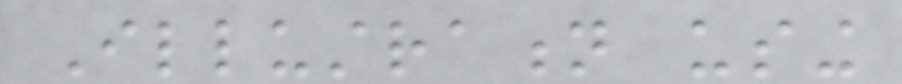Illustration using
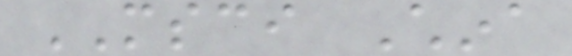MSCI China
